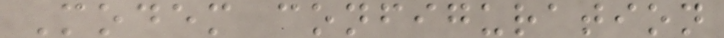Modem configuration
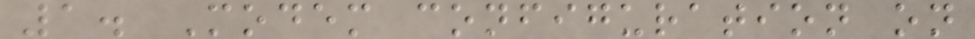1. Modem configuration on
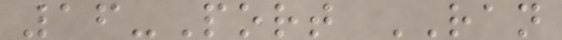16-Port RAN
